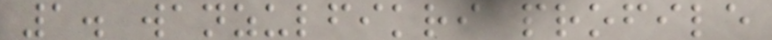1. wanzulfikri profile
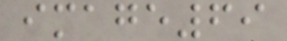image69
